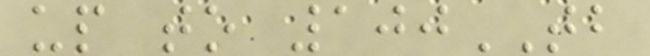up to 100TB
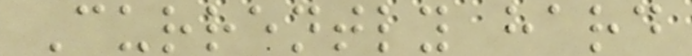Currently hard
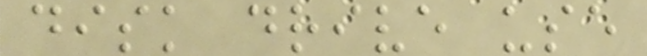disk drive use
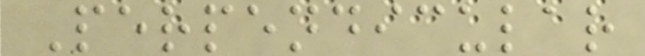Perpendicular
